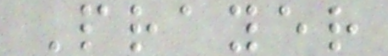Prayer
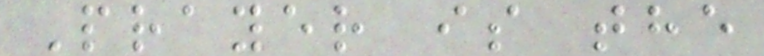Prayer is the
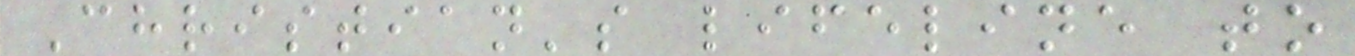Christian's lifeline to
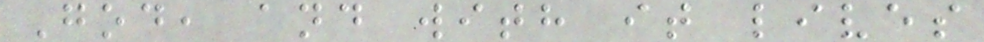God, and with it lives
